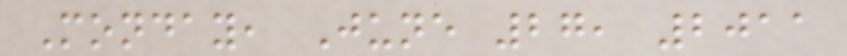Monday, June 27, 2011
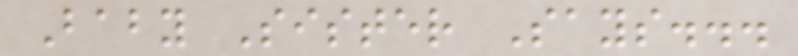Baby Sister Says...
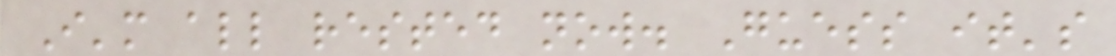I'm all rested now. Guess it's
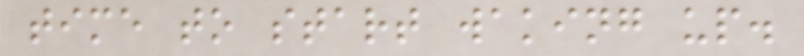time to start waking up.
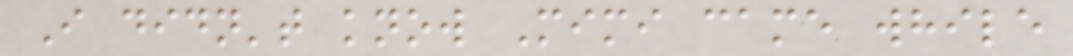I didn't know Mimi came while
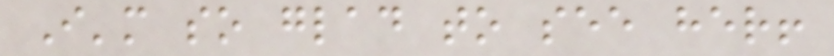I'm so glad to see her!
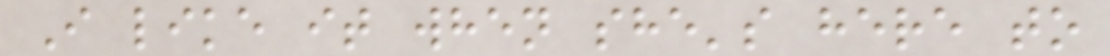I like it when she's here to
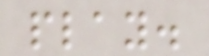play.
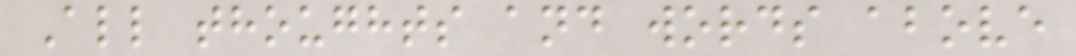All thoughts and words above
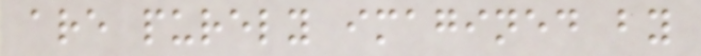are purely imagined by
